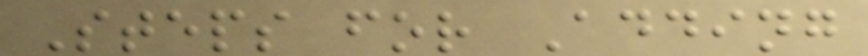Steps for Adding
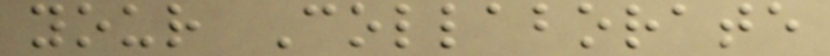your Collaborate
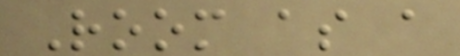Room as a
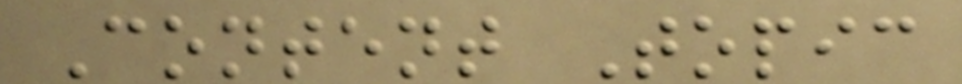Content Topic
